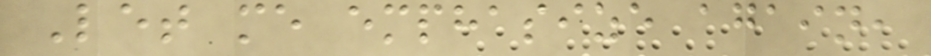Let me emphasize again,
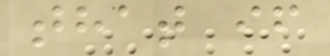that if
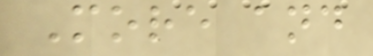More and
